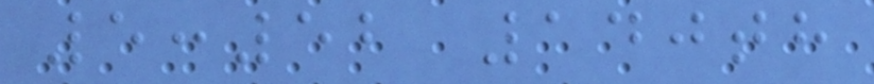5:52 140th
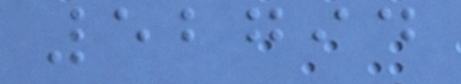52794
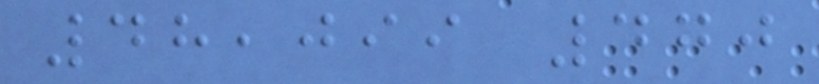48,099 470
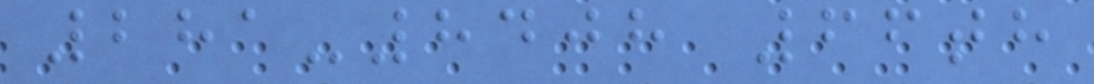281-8408 66th
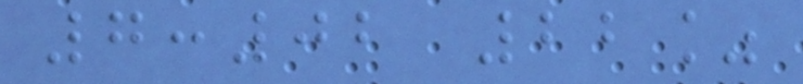7:02 22%
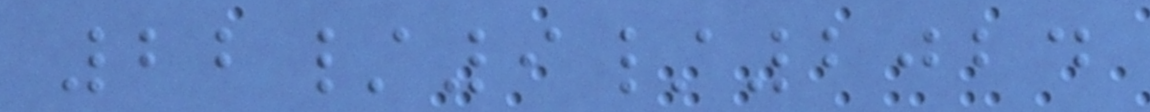22/9/2024
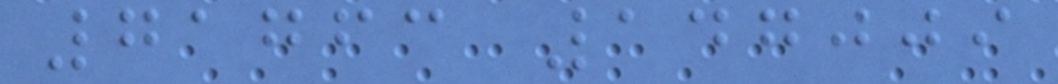71763 147009
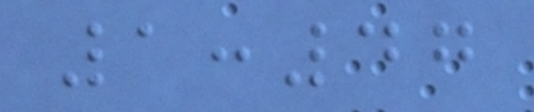1:47
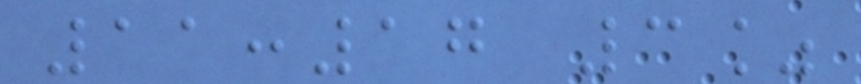11:17 3%
